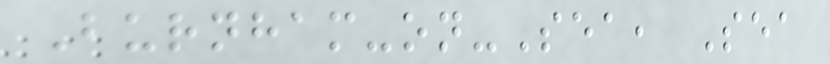Burnham-on-Sea, Sea
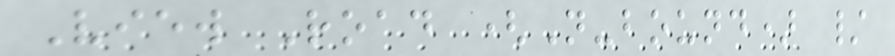View Road (N-bound) /
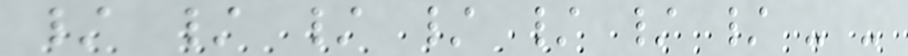/ / / / / / / - -
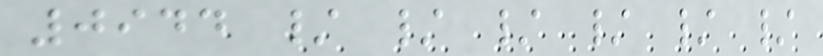0944 / / / / / /
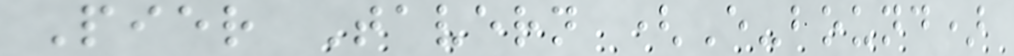Pier Tavern (E-bound)
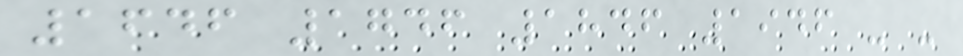1646 1746 1846 1946 - -
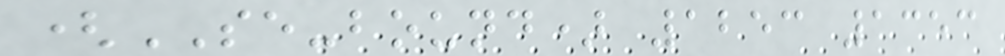(SE-bound) 1253 1353
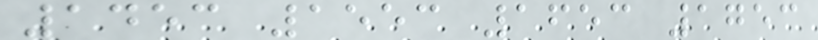1453 1553 1653 1753
